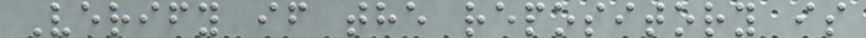Verify if the repository is
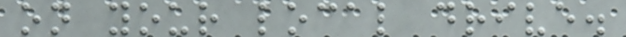on your local drive.
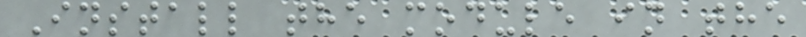Install the module in the
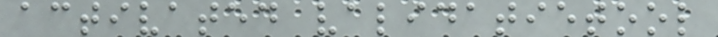activated validatietool
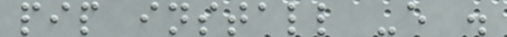pip install -e .
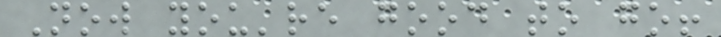Now you're good to go!
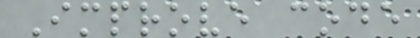Improve code
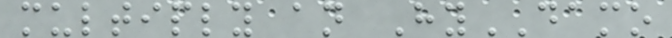multiply an HyDAMO
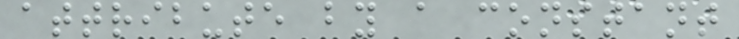attribute by a constant
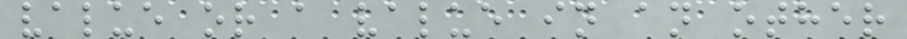value or a value in an other
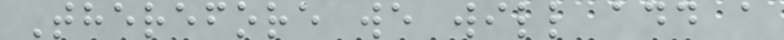Therefore we will add a
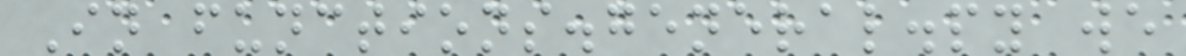In functions.general.py we
